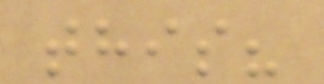this?
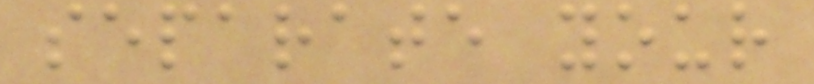separate your
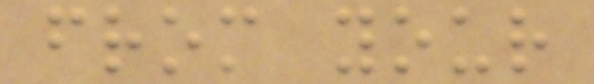from your
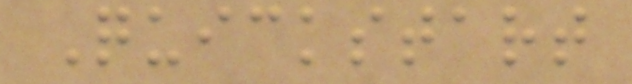Quickstart
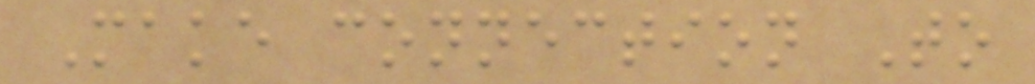Make connection To
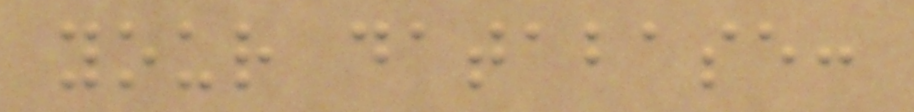your database:
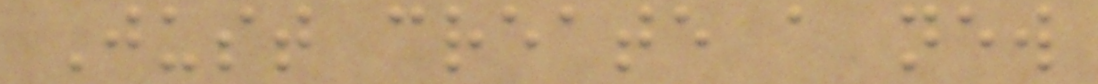Just create a new
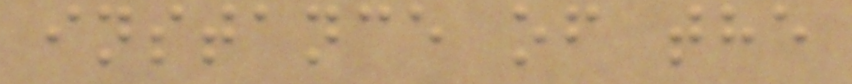instance of the
